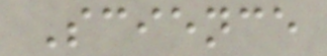Science
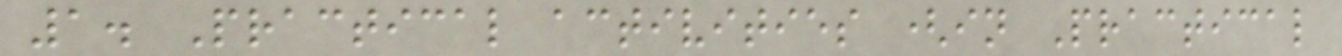1. Practical activities (in Practical
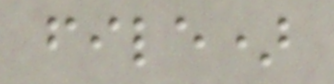file)
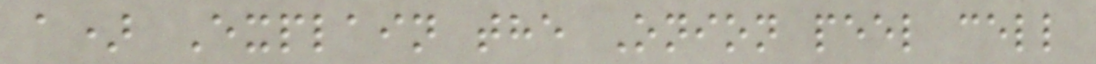a) Explain the Onion peel cell
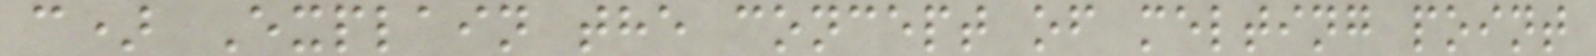c) Explain the concept of melting point
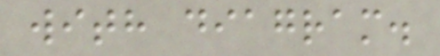with diagram.
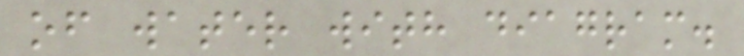of water with diagram.
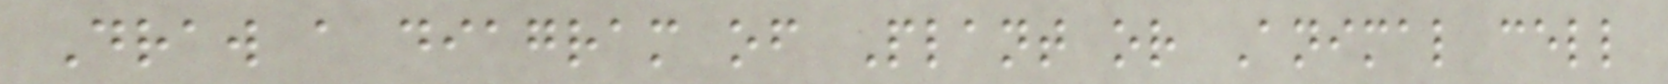Draw a diagram of Plant or Animal cell
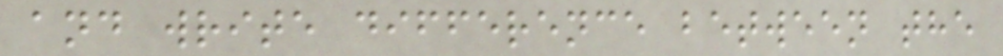and write difference between the
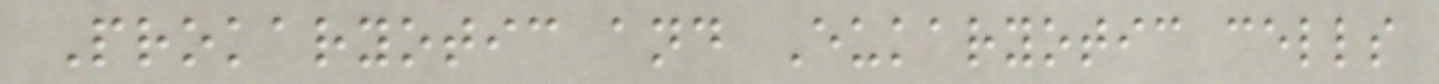Prokaryotic and Eukaryotic cells
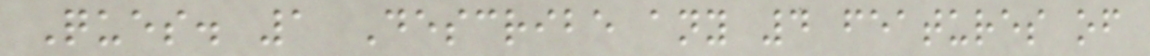Ques. 1 Describe any 4 features of
